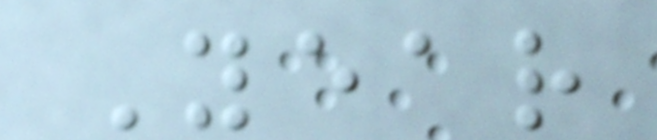Year
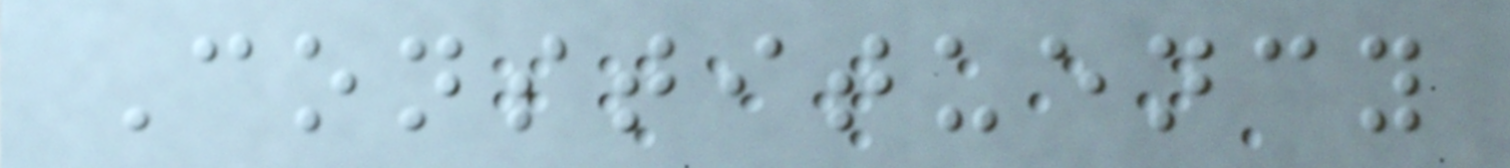Constituency
